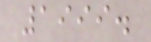1999.
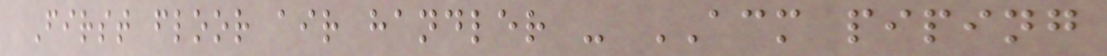First floor air handler - ACM piping
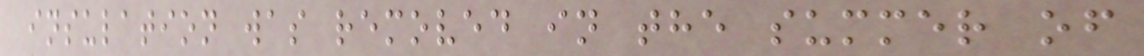insulation was removed in the summer of
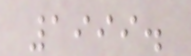1999.
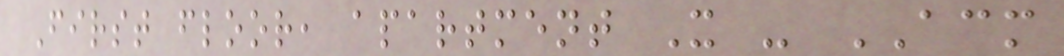First floor, apartment X - ACM
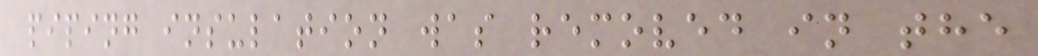piping insulation was removed in the
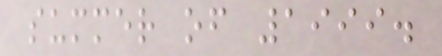summer of 1999.
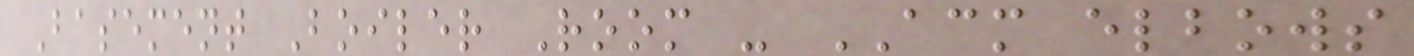Basement Boiler Room - ACM elbows
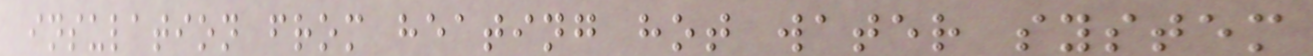insulation from heating hot water system
